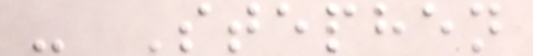- Stephen
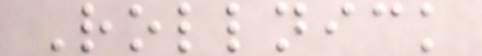Rollnick
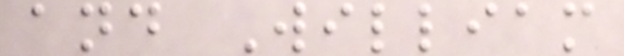and William
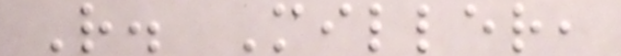R. Miller,
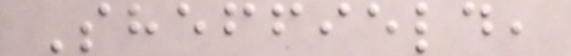Sheffield,
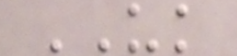UK
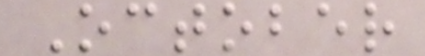October
